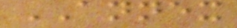ANNEX
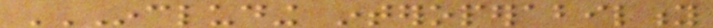INCLUDING INTEROPERABILITY
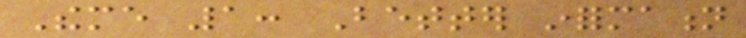Theme 1: Better information
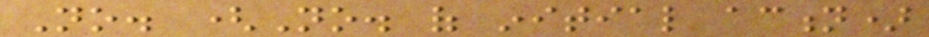No. (No. of initial action)
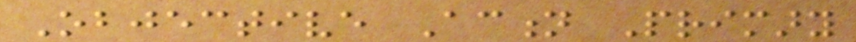Objective Action Primary
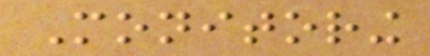Monitoring
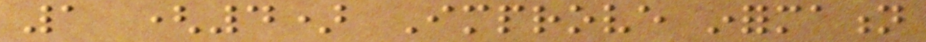1 (4) Improve information
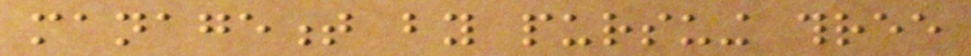management by pursuing three
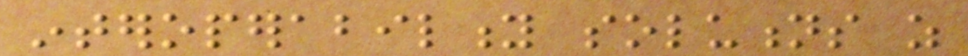interoperability solutions as
